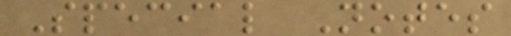Special Notes
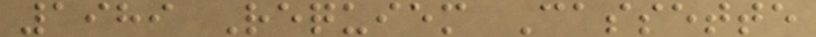1989 Requiem Cassette
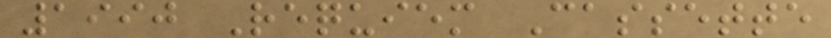1990 Requiem Cassette
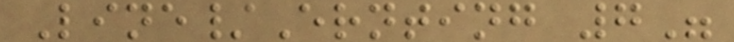Line/Ernting 7"
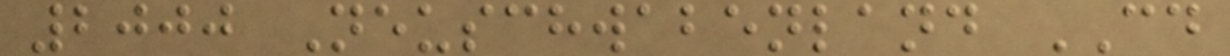2000 Neuschwabenland CD
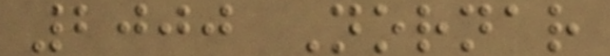2000 Nornar
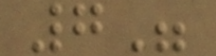7"
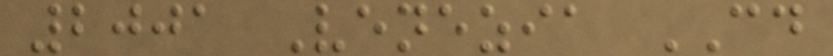2001 Venezia CD
